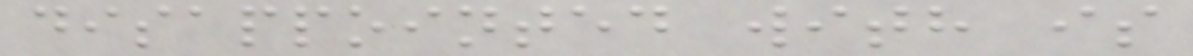disappointed with is
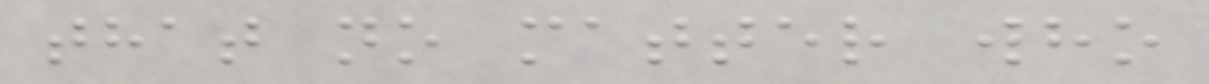that no matter who
